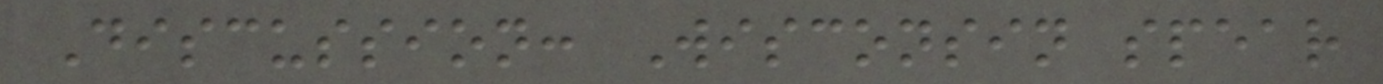Discussion: Wisconsin spear
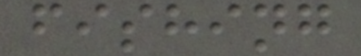fishing
